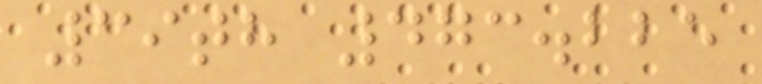39th 473.225
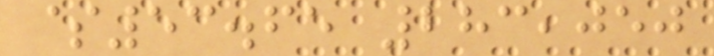$53.65 283,050
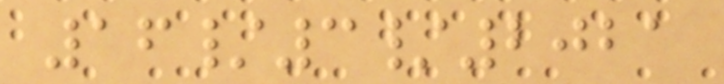16/3/2021
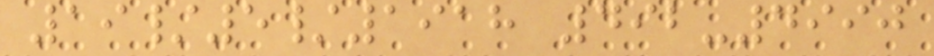19/5/1918 492-4990
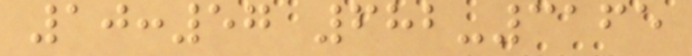10:57 682-3165
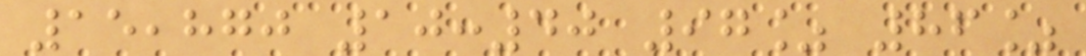15,870 10:40 97% 86%
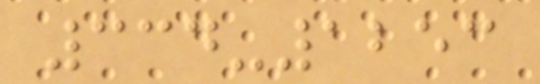334-1253
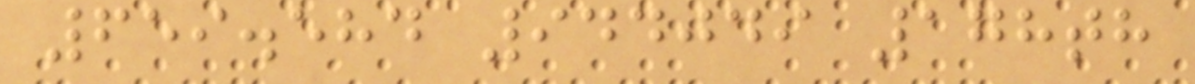659.584 944049 178th
